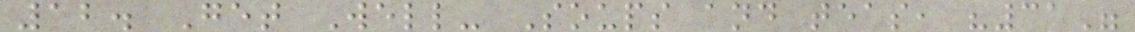12. Get Well- Soups and teas, "31"
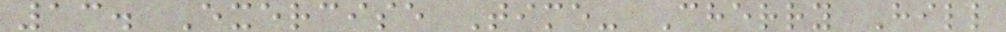13. Exercise Time- Cherry Hill
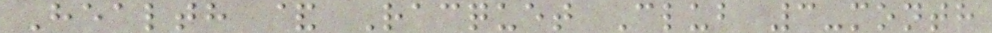Health & Racquet Club 3-month
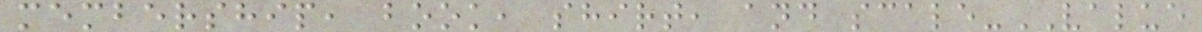membership, book, shirt, and scale-VALUE
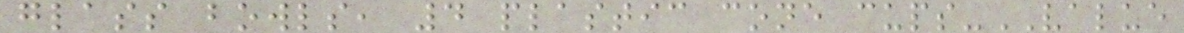glass bowls, 4 plastic cone cups-VALUE
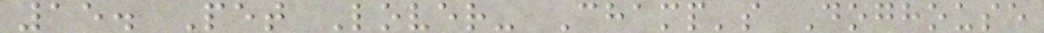15. Pet Lover- Champ's Doghouse
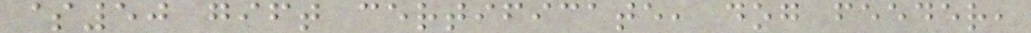$50 gift certificate, dog feeder,
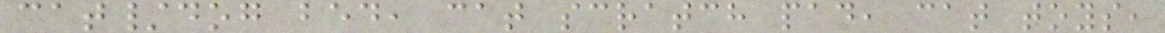cat/dog bed, cat scratch pad, cat toys,
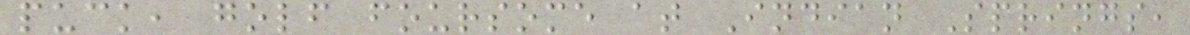puck, golf foursome at Indian Springs,
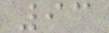93
